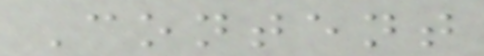Content
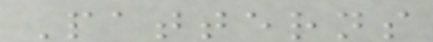Patterns
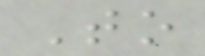To
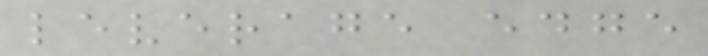leverage edge
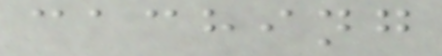caching
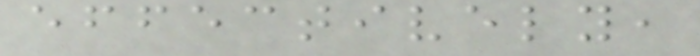effectively,
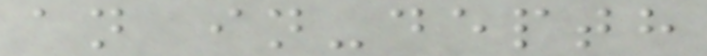an in-depth
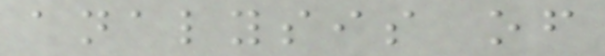analysis of
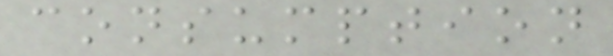consumption
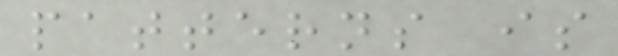patterns is
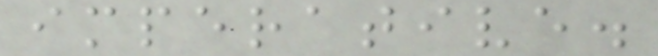imperative.
